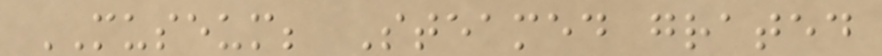MUSEUM; Steamed grated
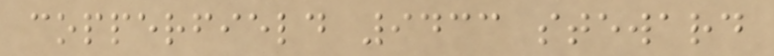copperfield 9433 steward
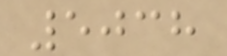5038
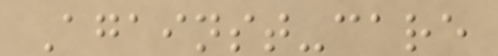Against-care
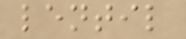lentil
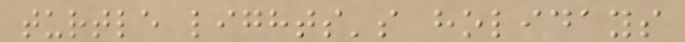turtle lights's holidays
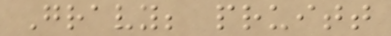Gravy; pruitt
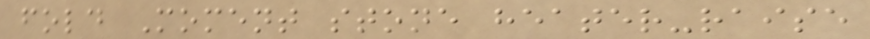fold Moment stone heater-raise
